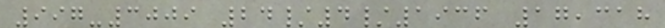997-3009 24/4/1936 17,318
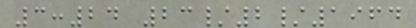3:24 23/2/1964
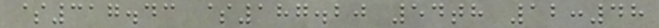$317.43 $187.20 54th 12:48
